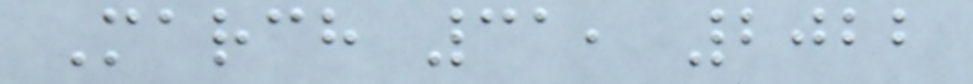March 31, 2022
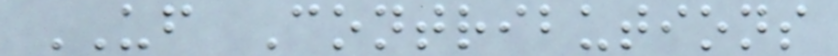UF Contributions
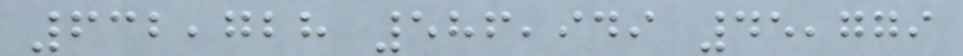632,728 586,949 45,779
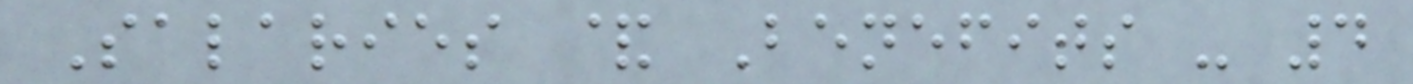Salaries & Benefits - 4
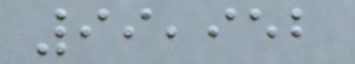99,952
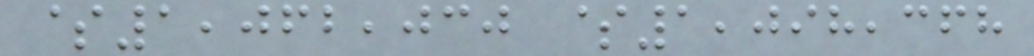$1,062,030 $1,098,368
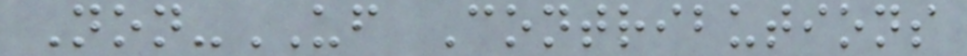Non-UF Contributions
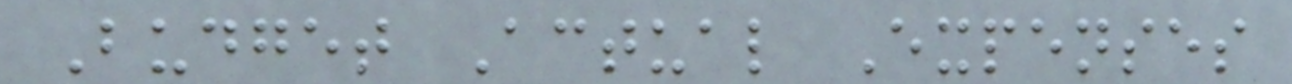Budget Actual Expenses
